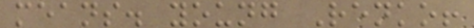means. young Renko!
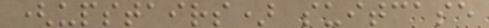(upstairs) suitcase
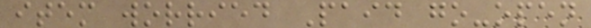item worried Paid go-open
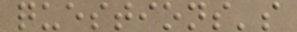questions's
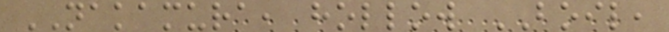NAKAMURA, hollow BOIL,
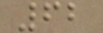62
